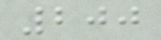200
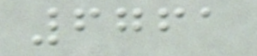6761
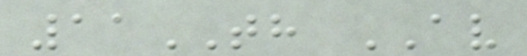11TH AV
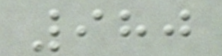980
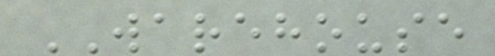WAREHOUSE
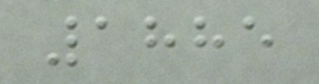1885
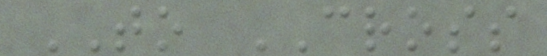TO CROSS
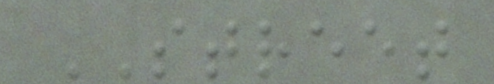STREET
